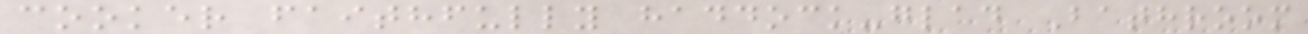cooker faithfully haddock-glad Bathroom
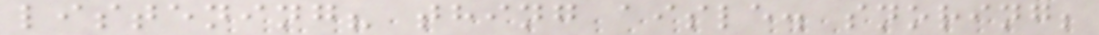listening? thing aisle. snoring;
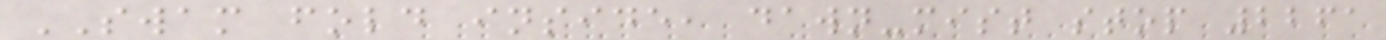SWAM fold inside, dawn-mist stop 2261
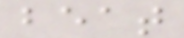beat
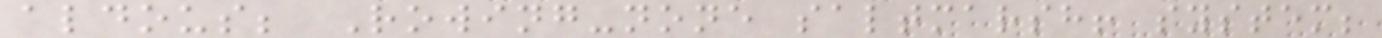aldous; Rowing-none saltmarsh! system;
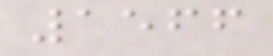1566
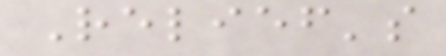Relief's
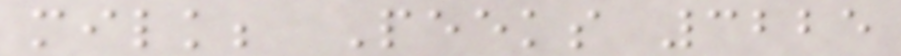milk; Peeks 3225
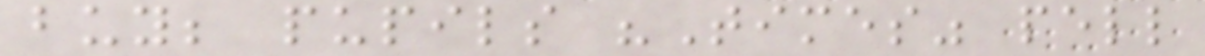buy; pupils "Times" pell
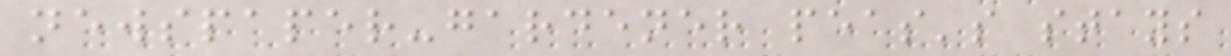newspaper-gardener peas's stays
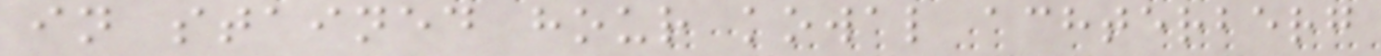in stained hour kowal achterberg
